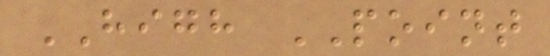HIGH POINT
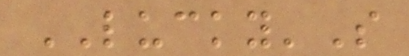LUCKY'S
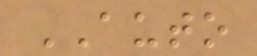AUTO
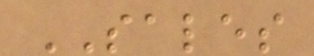SALES
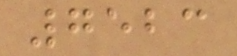7523
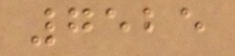7525
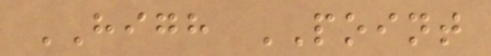HIGH POINT
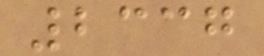2337
